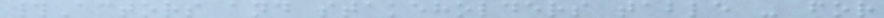#Actors and stakeholders table - for
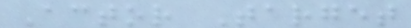Actor Target
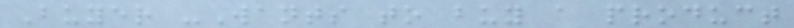Buyer -Wants to buy a product
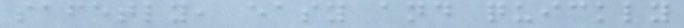safetly, easy and quickly
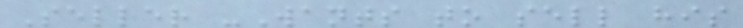Seller -Wants to sell his
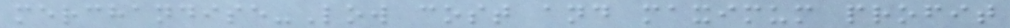merchandise-Low cost and maximum profit
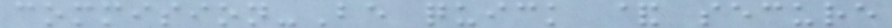commision-Be quick & secure
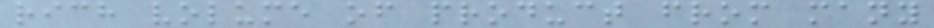rich volume of product from many
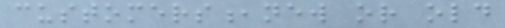customers,new or old
